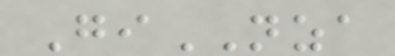GiNZA
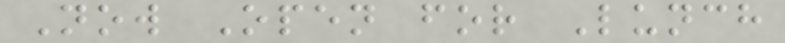Now Open for Lunch
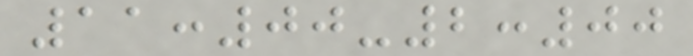11:00-2:00
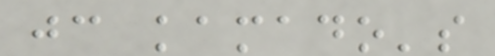jc kamado's
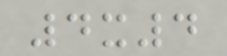4x4
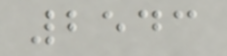2543
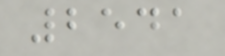2541
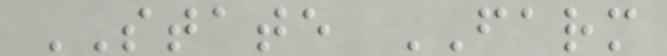STATE FARM
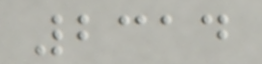2314
